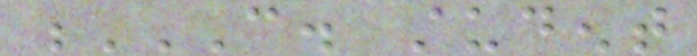C. STUDENT
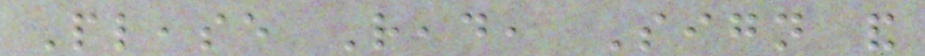Please Read, Sign and
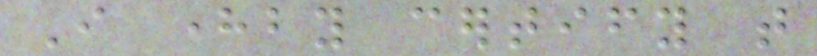I hereby certify that
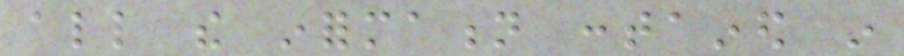all the information contained in
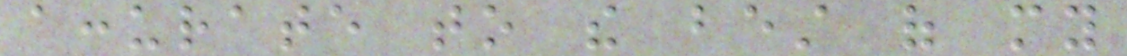accurate to the best of my
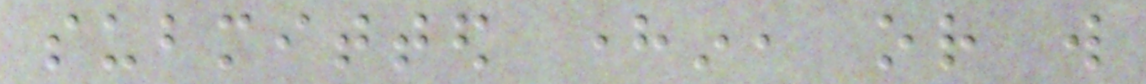submitted herein, or will
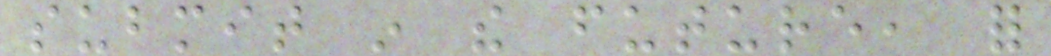submit in the future, for
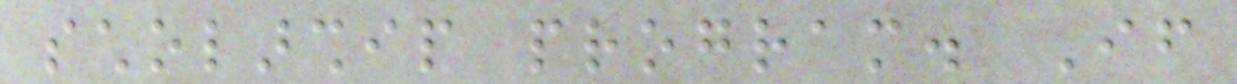scholarship program. If
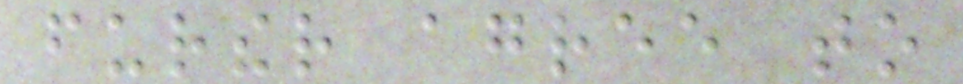further agree to
